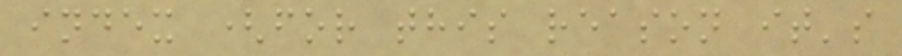index (for this reason it's
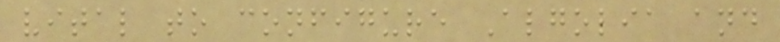vital to configure Algolia and
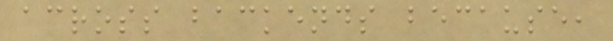across backends because,
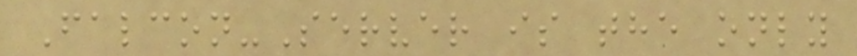Falcon-Server is the only
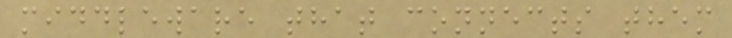middleware that connects them
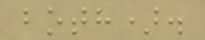both).
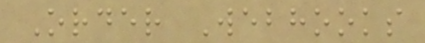Order Webhooks
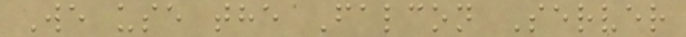We use the Falcon Server
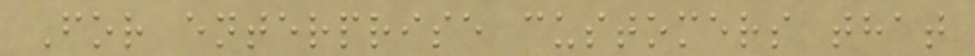For enterprise customers that
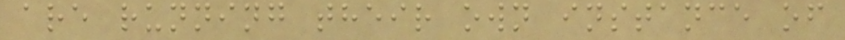are running their own instance of
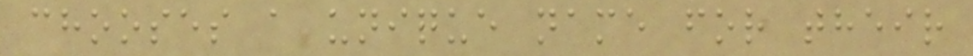chooses a unique name for their
